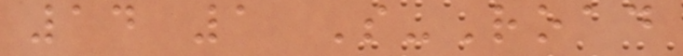14 1 S-Road
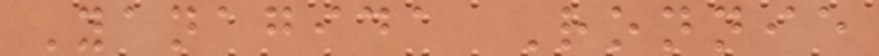Yanagida Ronnie
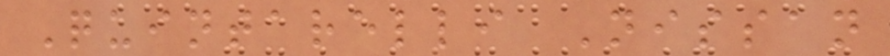Quintarelli Nissan
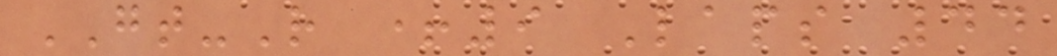GT-R +9 Laps 44
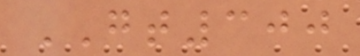GT300
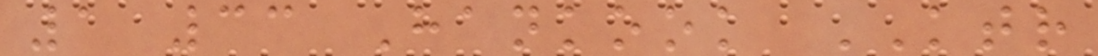1 33 Hankook KTR
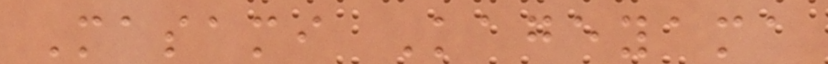Masami Kageyama
